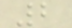2
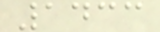1433
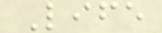Life
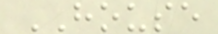HOUSE
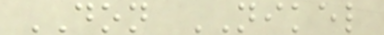DON NIKEL
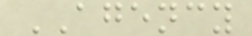AGENCY
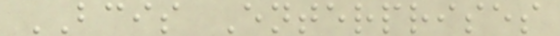BCIS Enterprises
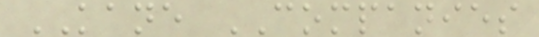KANE COMPANIES
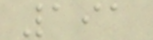191
